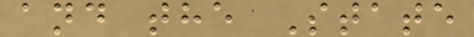and the State
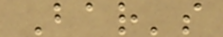Bar's
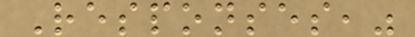Responses,"
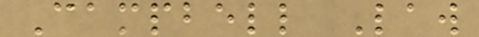Campbell Law
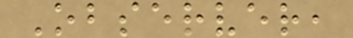Observer,
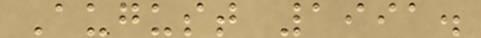August 1991.
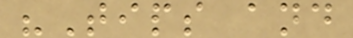"Tips and
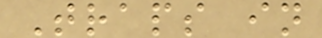Traps in
